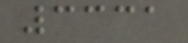3331
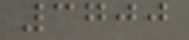3700
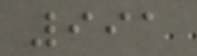991
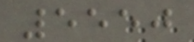5550
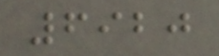6920
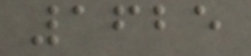1625
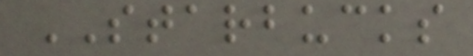STARBUCKS
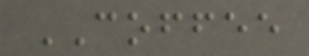COFFEE
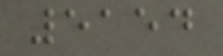5154
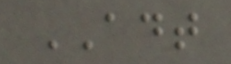ADT
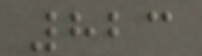823
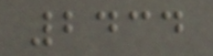2434
